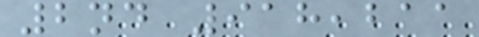2nd 918,211
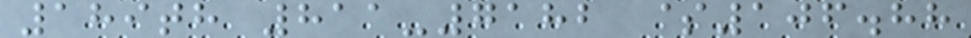189th 811-7182 $106.88
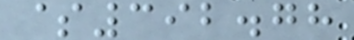$392.78
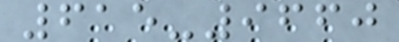615-9660
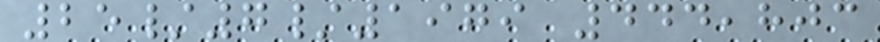25/7/1979 444,803
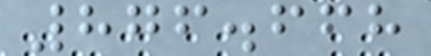876.668
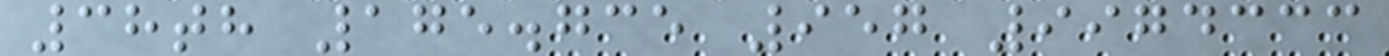38th 175.735 957 9974333
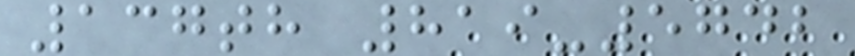137th 819-5742
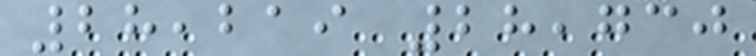28,219 28,730
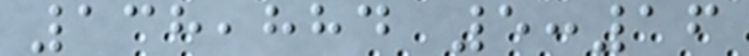138,884 5:16
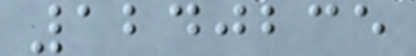1240235
